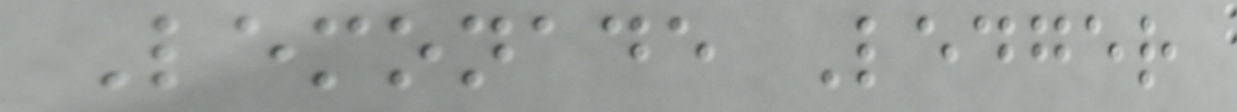Lemonade Ledger
